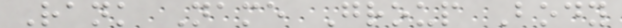Rank Name Group Body
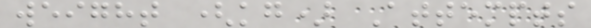weight (kg) Attempts
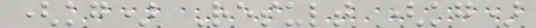(kg) Result (kg)
